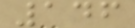146
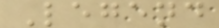Legend
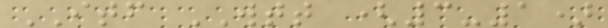ITF WTT (3-1)
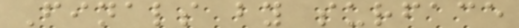Finals by surface
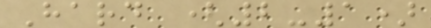Hard (2-1)
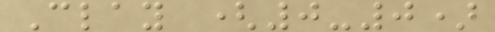Clay (0-0)
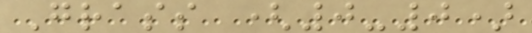Grass (0-0)
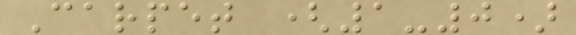Carpet (1-0)
